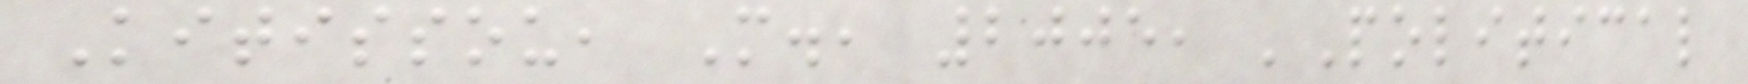Kitissou, M., 2005, 'Political
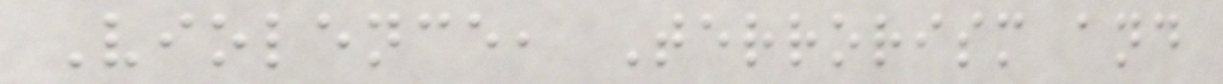Violence, Terrorism and
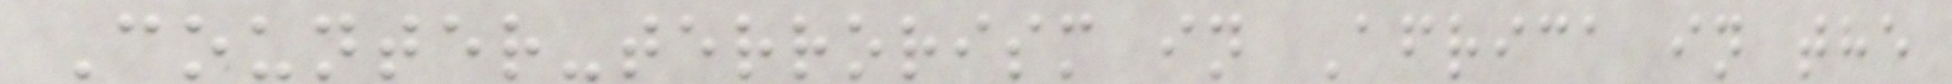Counter-terrorism in Africa in the
